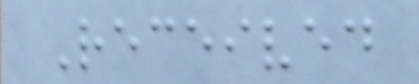Received
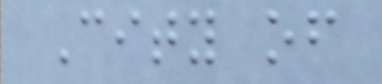City of
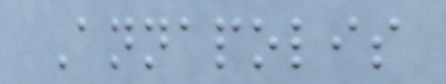Annapolis
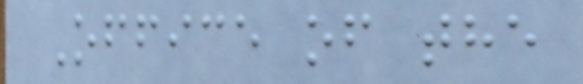Office of the
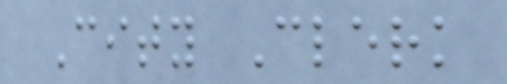City Clerk
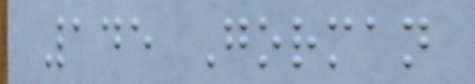145 Gorman
